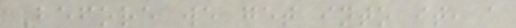Before we get into it, a
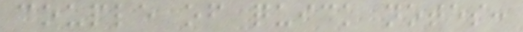couple of quick notes:
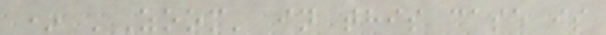* 'Zoom' in this case is
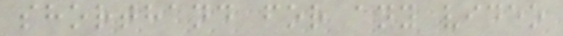shorthand for any video
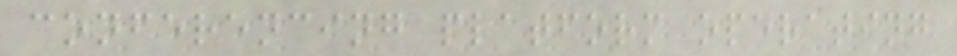conferencing platform operating
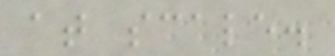at scale.
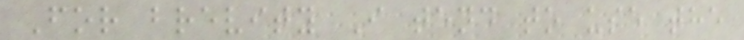For brevity I tend to use the
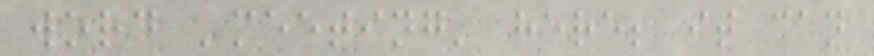word 'meeting' here; it can
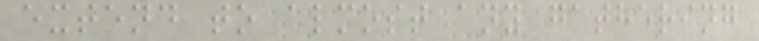extend to almost any gathering
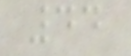44
